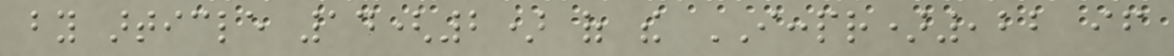by article 14(2) of the ICCPR),22 if
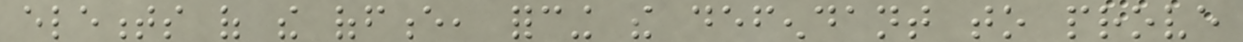elements of the offence, forcing the defendant to prove
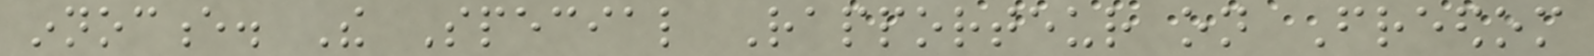innocence. The Special Rapporteur on Freedom
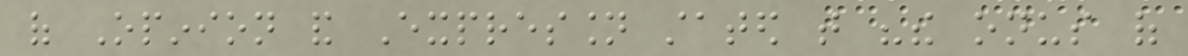of Opinion and Expression stated that "the onus of
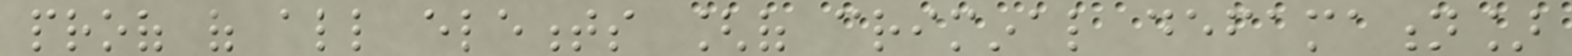proof of all elements [of criminal defamation]
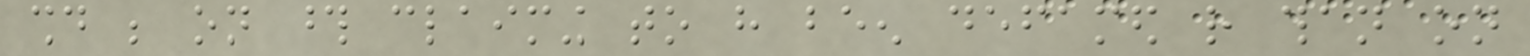should be on those claiming to have been defamed rather than on
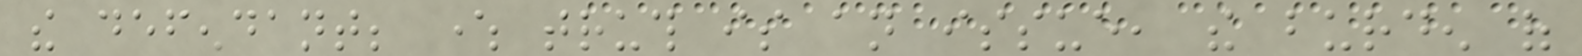the defendant; where truth is an issue, the burden of
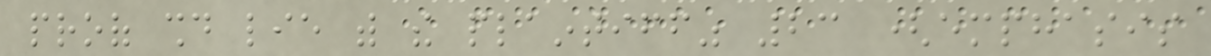proof should lie with the plaintiff" 23 (emphasis
